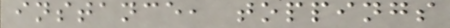instance, toppings
